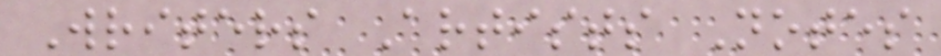Writers Artists Notes
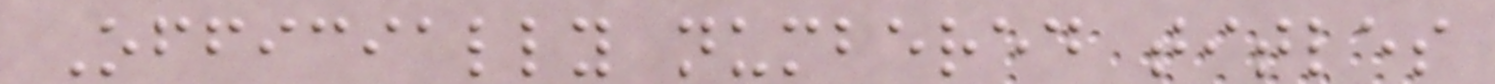Officially numbered titles
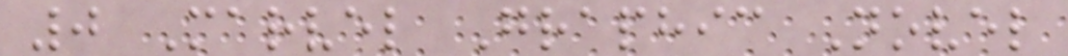0 Marvel Graphic Novel
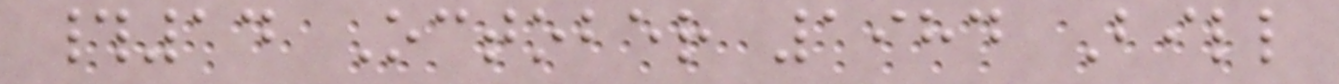#14 October 1984 Bill
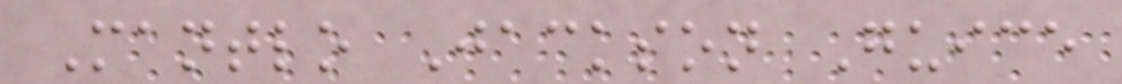Mantlo Jackson Guice
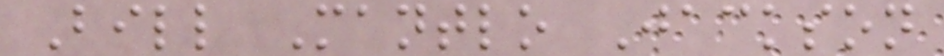Bill Mantlo Jackson
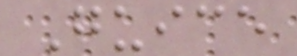Guice
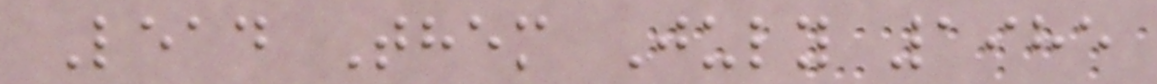Lead Them July 1985
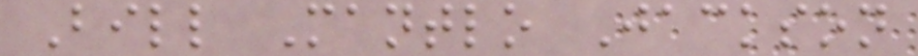Bill Mantlo Jackson
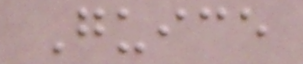Guice
